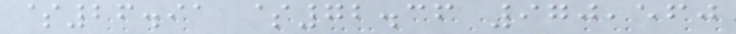$26.91 $72.36 970,560
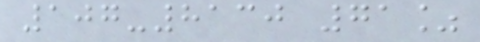107-8130 71%
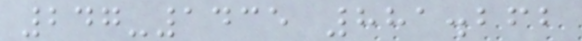247-1435 881.262
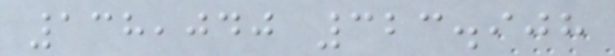138,040 323.908
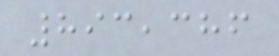893,386
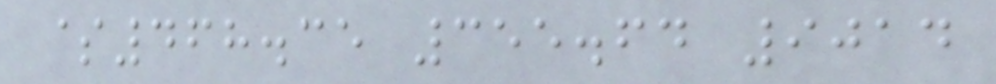$468.35 355.64 9014
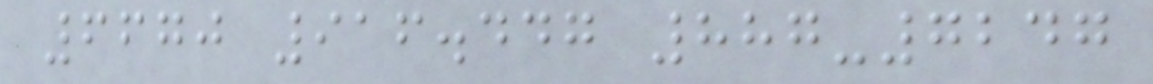6670 916.447 887-7247
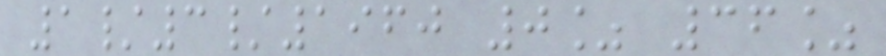1/3/1960 0% 36%
